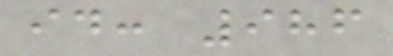id: 986
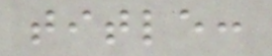title:
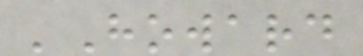'Howard
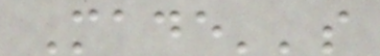Made''s
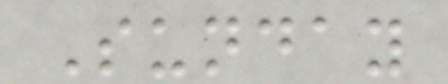Sunday
